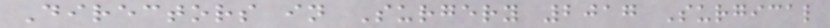Directors in Surgery 2017 Surgical
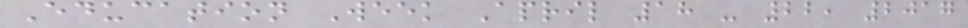Education Week April 18 - 22, 2017
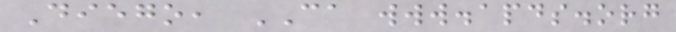Diego, CA www.apds.org
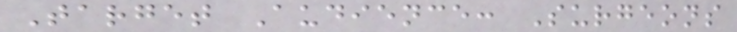Target Audience: Surgeons
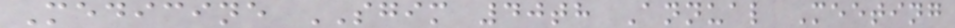Medicine SGIM 40th Annual Meeting
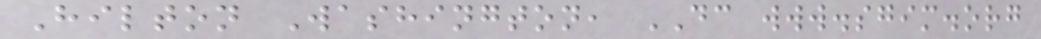Hilton Washington, DC www.sgim.org
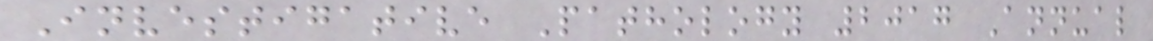Investigative Pathology 2017 Annual
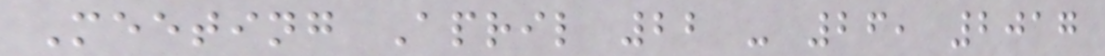Meeting April 22 - 26, 2017
